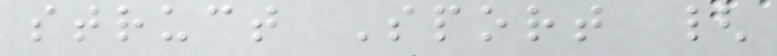struct Sport {
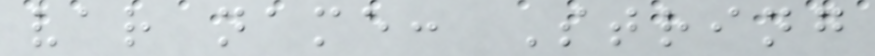var name: String
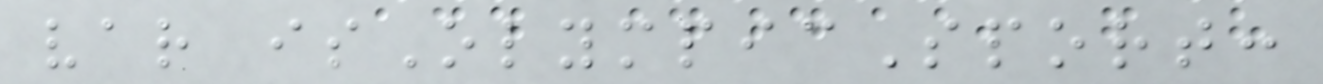var isOlympicSport:
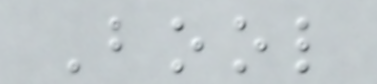Bool
